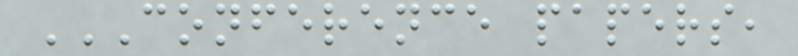CONFERENCE PAPERS,
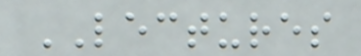LECTURES
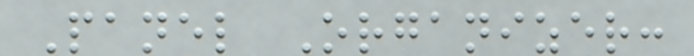Panel Organizer:
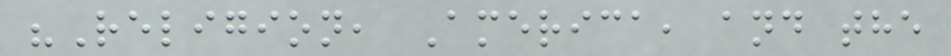"Religion, America, and the
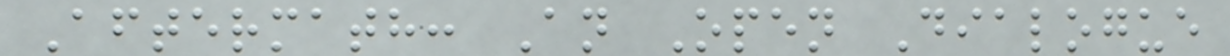Aftermath: An Open Dialogue
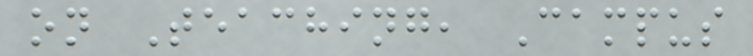on Teaching, Campus
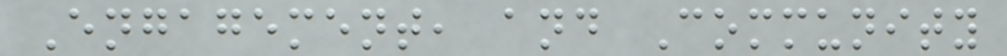Engagement, and Community
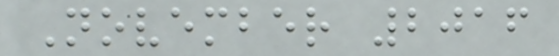November 2016
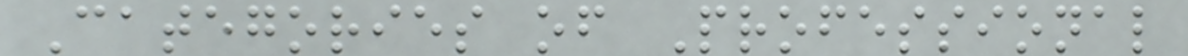Categories of Professional
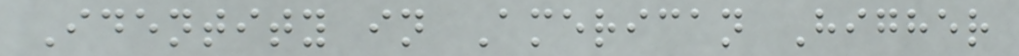Identity in American Higher
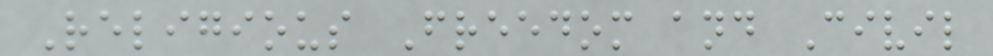Religious Freedom and Civil
